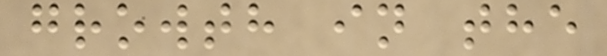growth in the
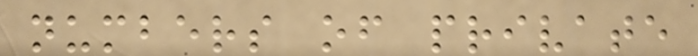numbers of private
